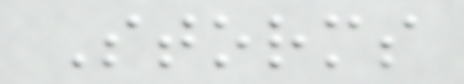Storms
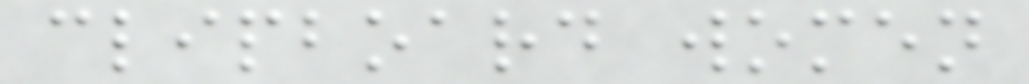clipboard women
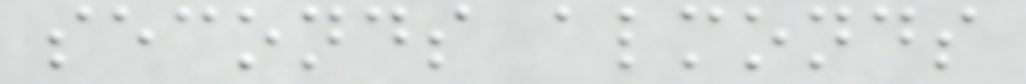seconds almonds
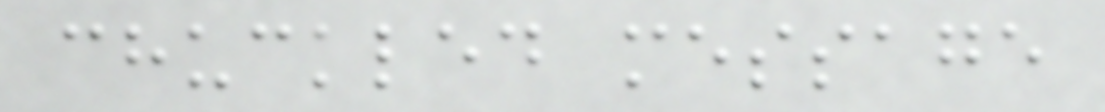chuckled message
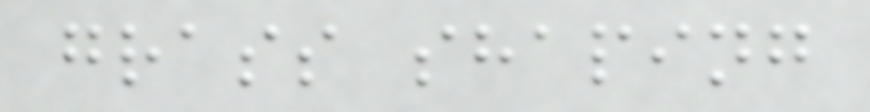grass shaping
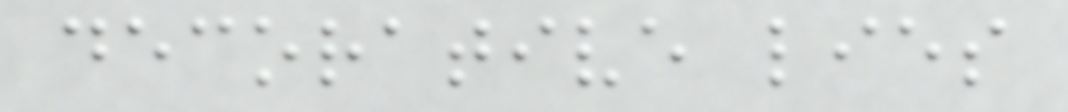decorative lies
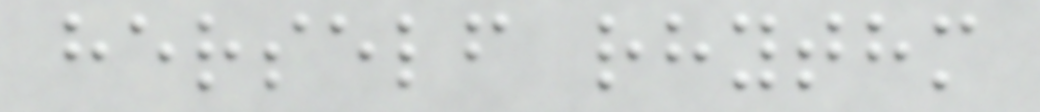herself rhythm
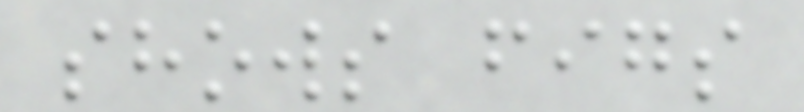shows figs
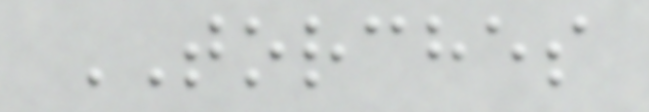TORCHES
